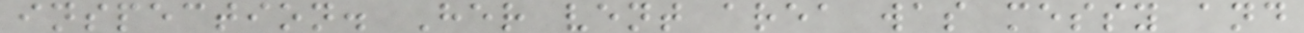inspection. Her vent area was messy and
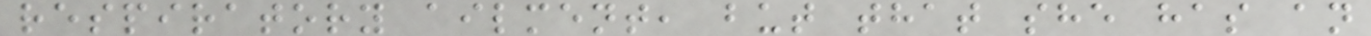respiratory ailment, but that she has an
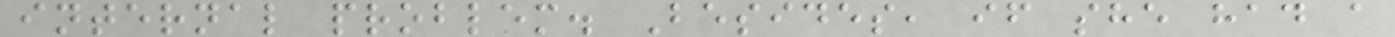internal problem. Besides, if she had a
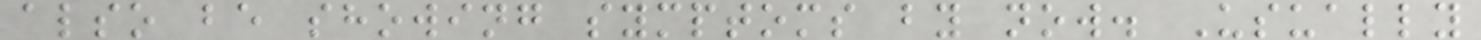also be showing symptoms by now. Usually
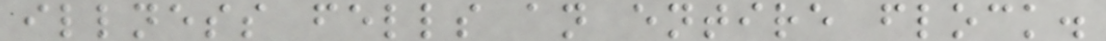illness fells an entire flock.
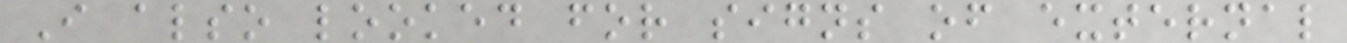I also looked for signs of external
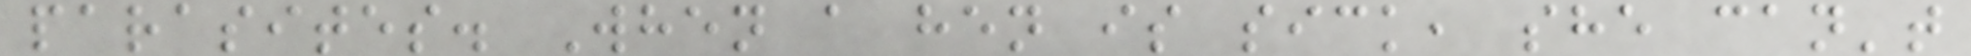parasites. When a hen is sick, she can't
